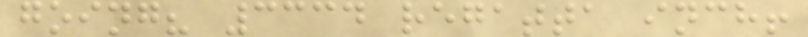going? 3334 regatta inch!
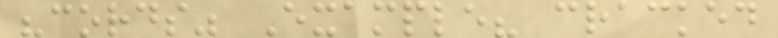"cords" Example? cracked
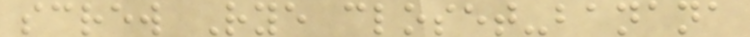screw Rye closet-banana
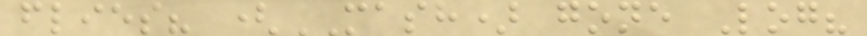flies? (MASH) gone Log?
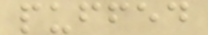puffed
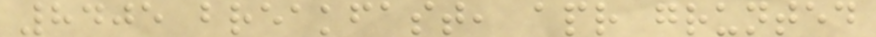8405 breakfast, apr grunted
